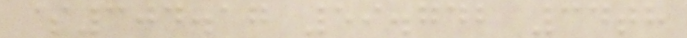$304.17 59.742 34th
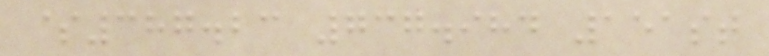$387.23 737.984 151st
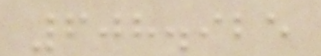608.925
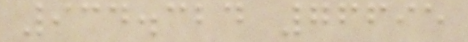934.324 76695
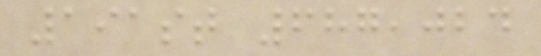191st 687,024
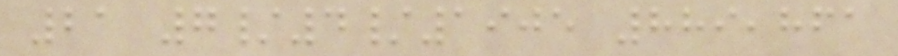21 7/4/1905 889,861
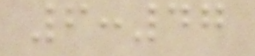6:47
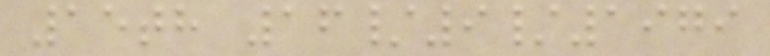15th 16/9/1979
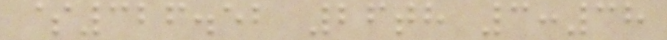$326.52 26th 3:38
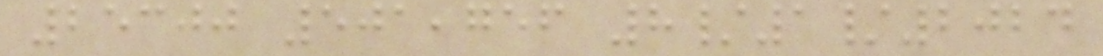25300 501,756 8/1/2024
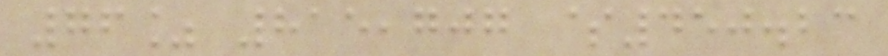76% 815,707 $450.23
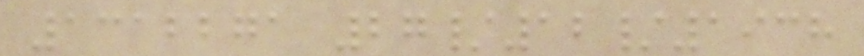1312271 27/12/1938
